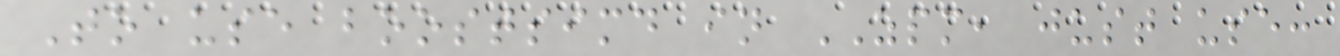To use boostsimd in ZPM, just use:
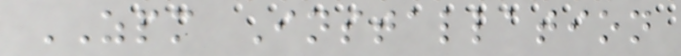ZPM Installation
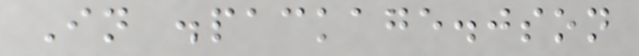In .package.json
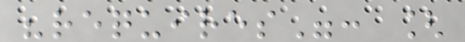"requires": [
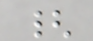{
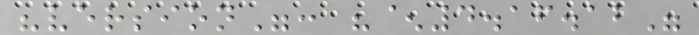"version": "^4.16.12"
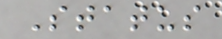Status
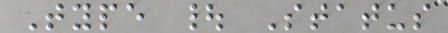Type | Status
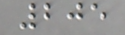205
